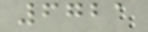6721
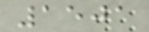1501
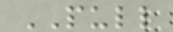PULL
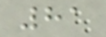81
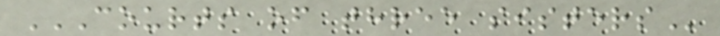COURTS OF THREE SISTERS
